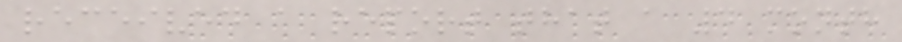received a report that a 4 month
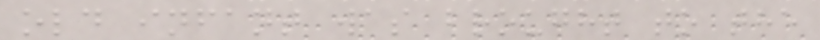old infant was brought to the
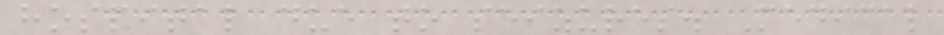hospital due to seizures. Medical
